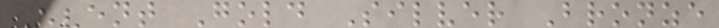Event Gold Silver Bronze
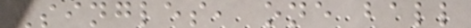Singles, one ball
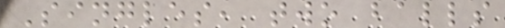Singles, two balls
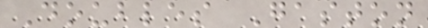Doubles Gaston
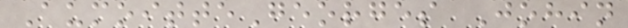AumoitteGeorges Johin
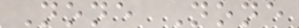None None
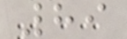89
